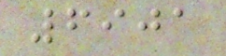6901
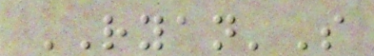RYAN'S
